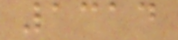1314
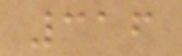316
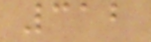312
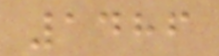1486
